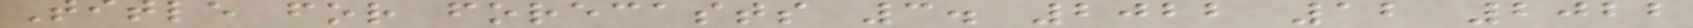Title for forecasts 3. 2022 12 2022
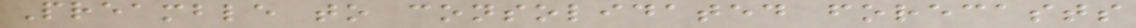Preamble to consolidated forecasts
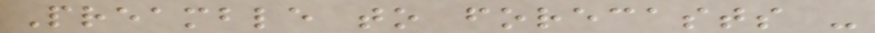Preamble to forecasts -
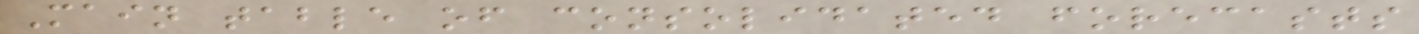Main table of consolidated forecasts
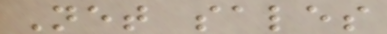Net sales
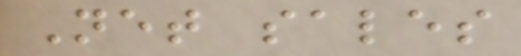Net sales
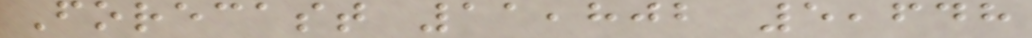Forecast 11,802 5,648
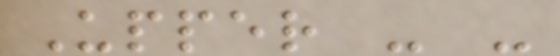Upper - -
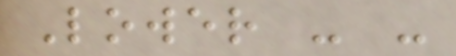Lower - -
